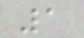1
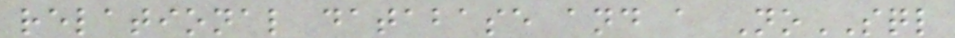relational database and a NoSQL
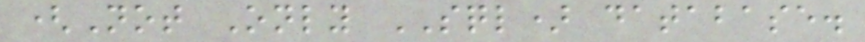(Not Only SQL) database.
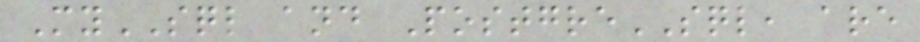MySQL and PostgreSQL, are
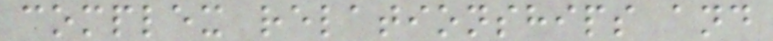complex relationships and
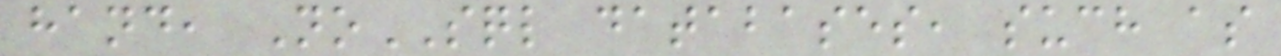hand, NoSQL databases, such as
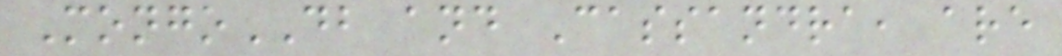MongoDB and Cassandra, are
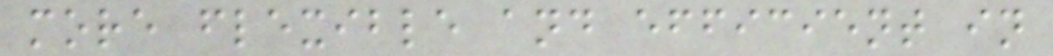more flexible and efficient in
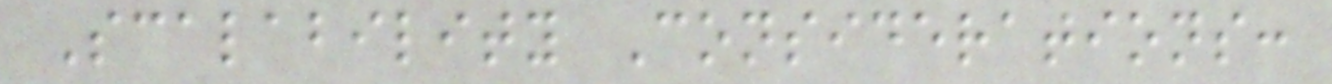Scalability Considerations:
